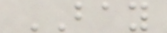BAY
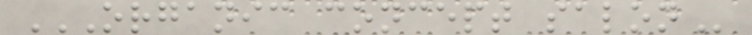ORGANIC CONCEPT SALON
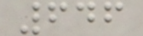646
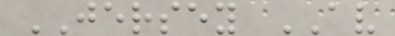JERSEY AV
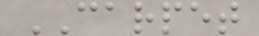CARPET
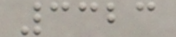3323
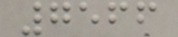7566
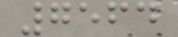7564
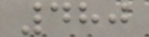480
